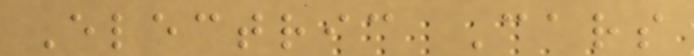Electric Cars
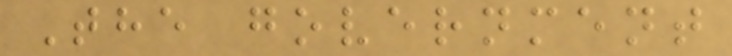The government
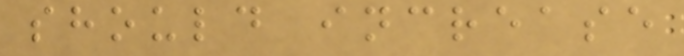should increase
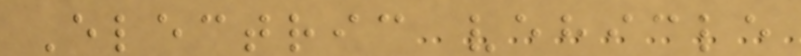Electric vehicle
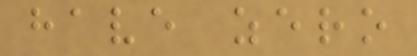have zero
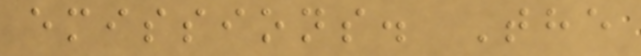emissions. The
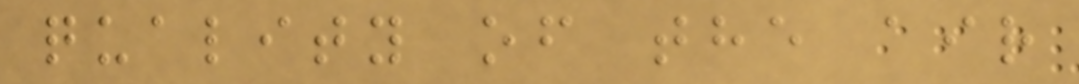quality of the air
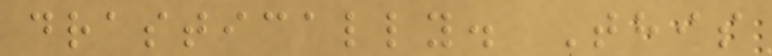drastically. This
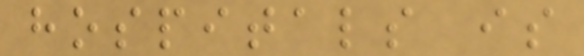hospitals is
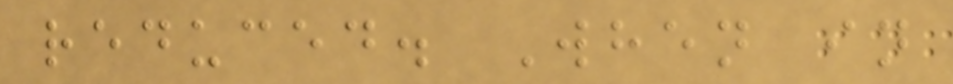reduced. When in
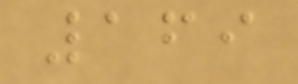169
